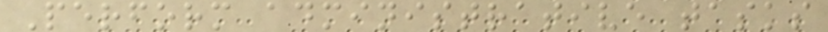Perform administrative tasks
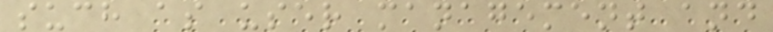such as user management and
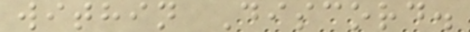within Discord.
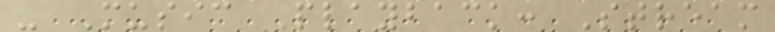- Music Playback: Stream
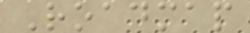Roadmap
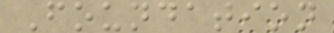Foundation
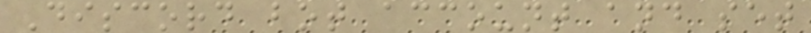Discord bot account and set
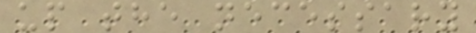up the necessary
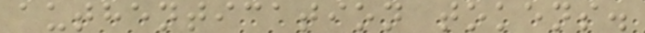authentication tokens.
